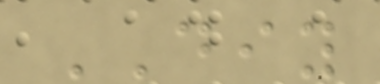DIY
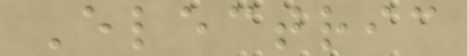Electric
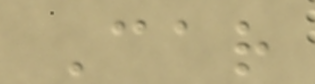Car
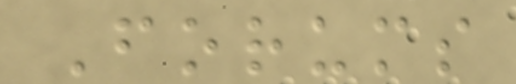Forums
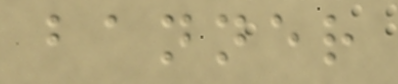banner
